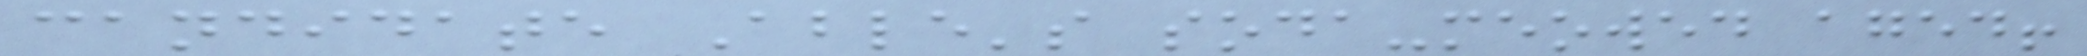candidate Able's soda-meowed aged!
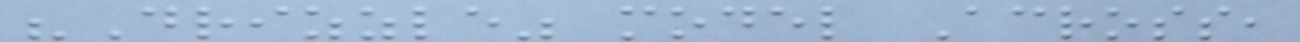"Drizzle" model Across,
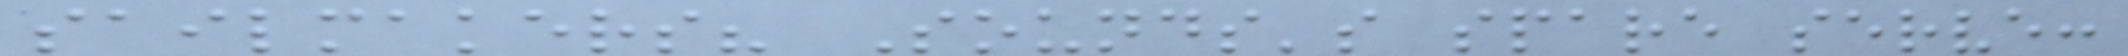sailmakers? Sounds's spare serve:
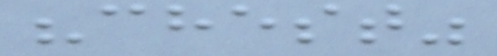"chest"
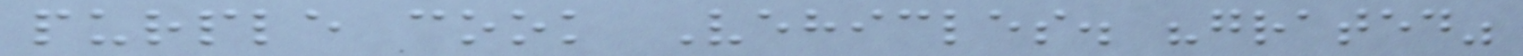purple cook Vehicles. "grated"
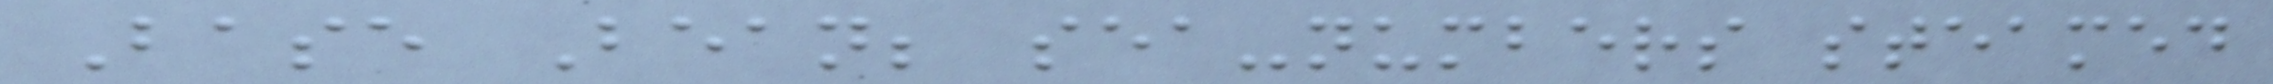Base Bean; sea-numbers steamed
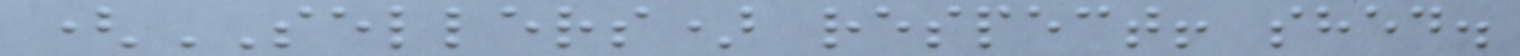(SELLERS) respect! shed.
